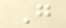G
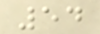54
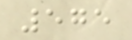575
